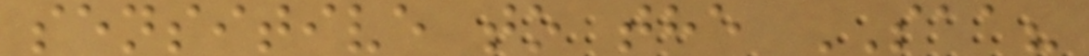sensitive to the SAA?
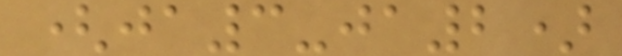(ja3-ja2)
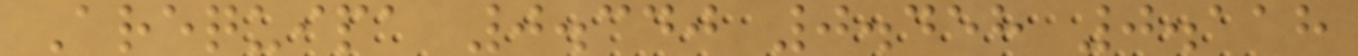Arequipa 0.340 0.458 0.118
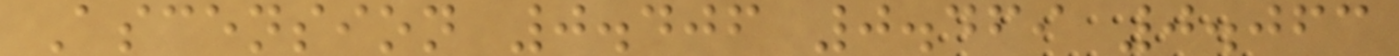Ascension 0.406 0.469 0.063
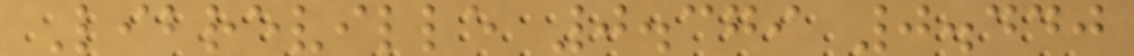Libreville 0.379 0.440
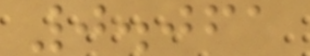0.061
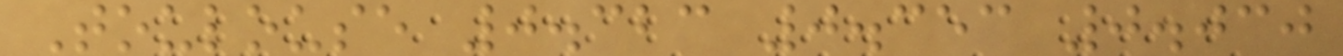Toulouse 0.323 0.353 0.030
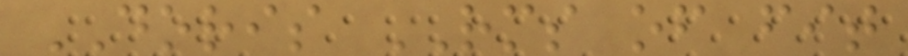DORIS RMS of fit
